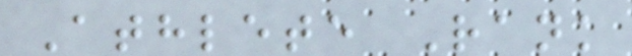Athlete Rank
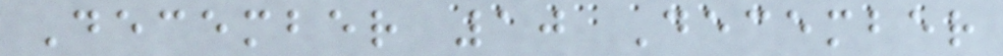December 10 December
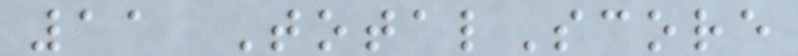11 TotalScore
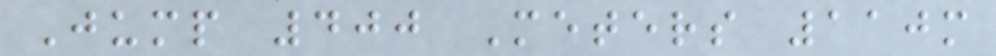Jump 400 Meters 110m
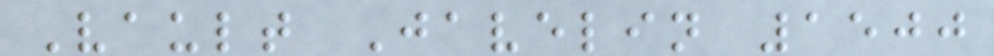Vault Javelin 1500
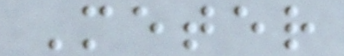Meter
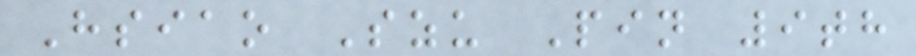Hsiao Szu Pin 9th
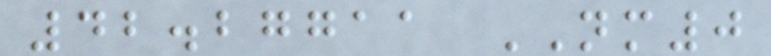42.27711 NM0
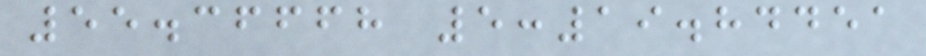55.36668 5:19.84451
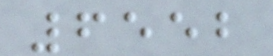6552
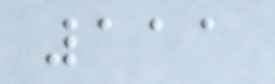111
